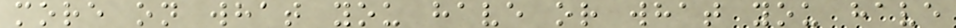more on what you have or what you have
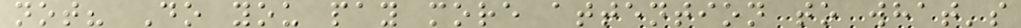not? Do you pay more attention to what's
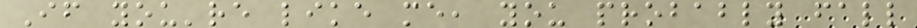If you're like me, you probably fall
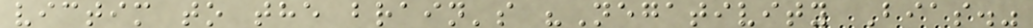victim to the brain's "Negativity Bias."
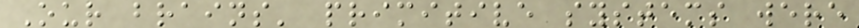Our brains' primitive systems were
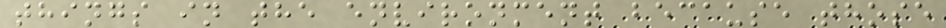things in the environment because those
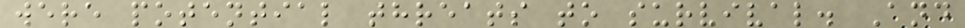were potential threats to survival. And
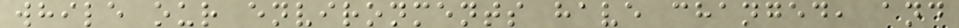while our environments have changed, and
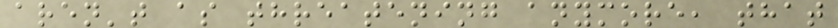aren't as threatening anymore, that
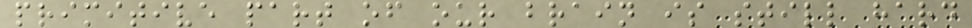primitive part of our brain is still hard
